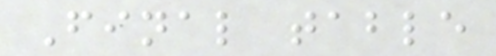Final table
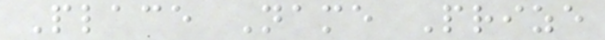Place Name Prize
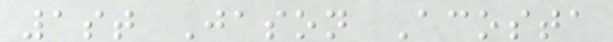1st Jason Acosta
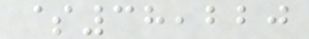$38,220
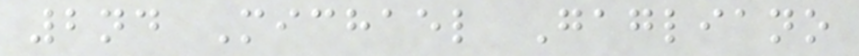2nd Michael Gagliano
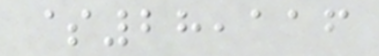$28,116
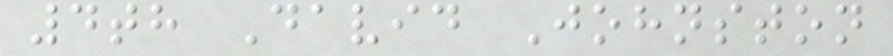4th David Johnston
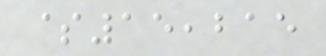$15,215
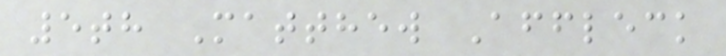5th Matthew Affleck
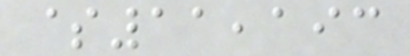$11,193
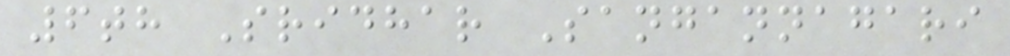6th Sridhar Sangannagari
